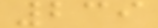239
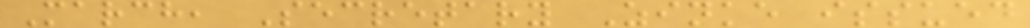March, Secretary Zinke issued
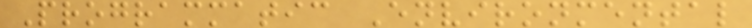Programmatic Environmental
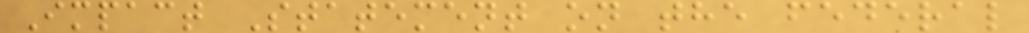Impact Statement on the federal
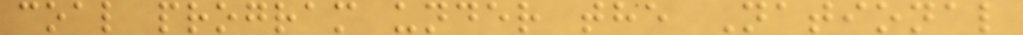coal program under the National
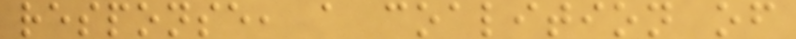response, a coalition of
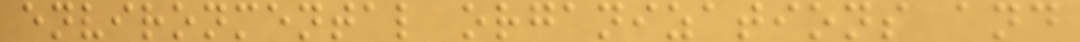environmental organizations and
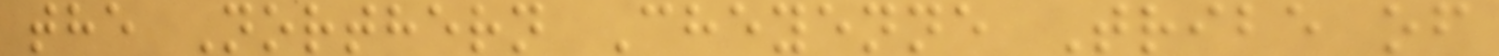the Northern Cheyenne Tribe of
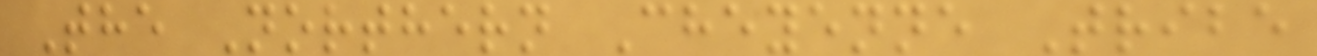The Northern Cheyenne Tribe
